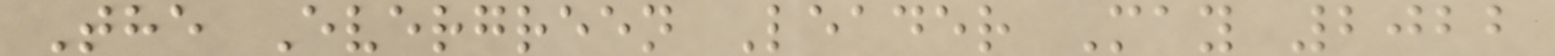The Evergreen Leader May 2022
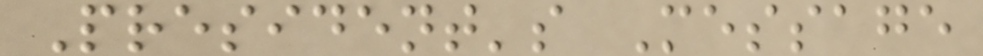President's Message
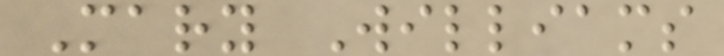Mary Williams
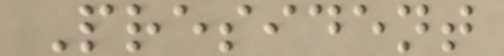President
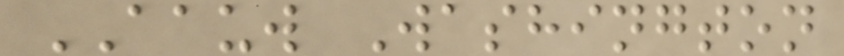AAUW Washington
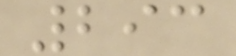293
